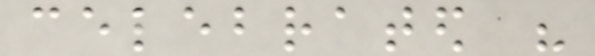celebrated his
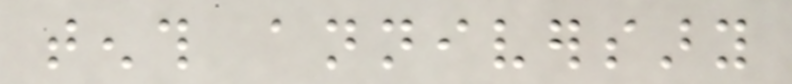tenth anniversary
